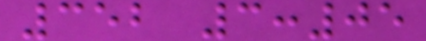352 3:05
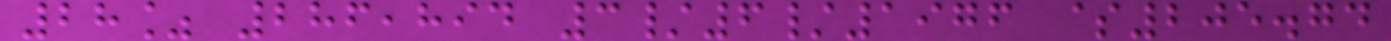28% 286,894 3/6/1976 $205.74
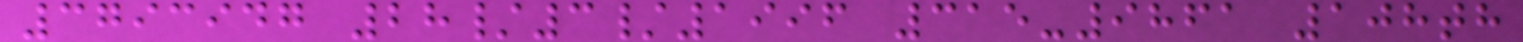3793947 28/3/1996 315-9861 108th
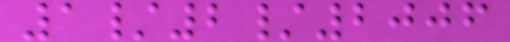1/2/2006
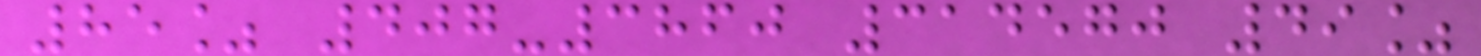85% 407-3860 314570 49%
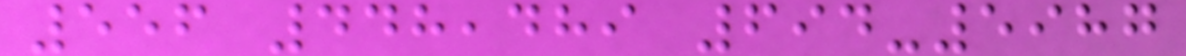556 448,489 694-5987
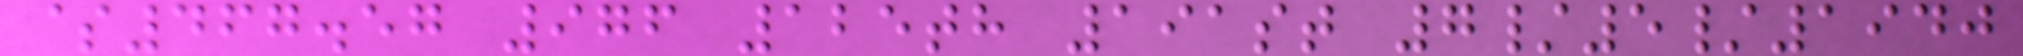$467.57 976 125th 191st 7/5/1940
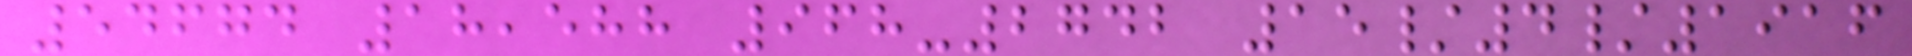54674 18,588 968-2742 15/4/1916
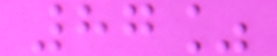87%
